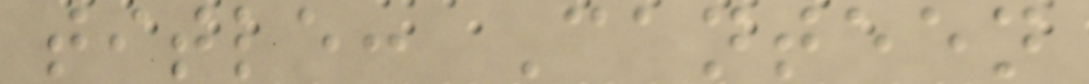title: Canteen
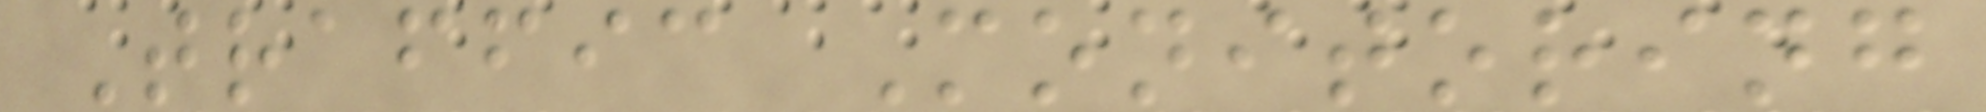Traffic Monitoring
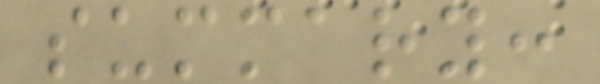summary:
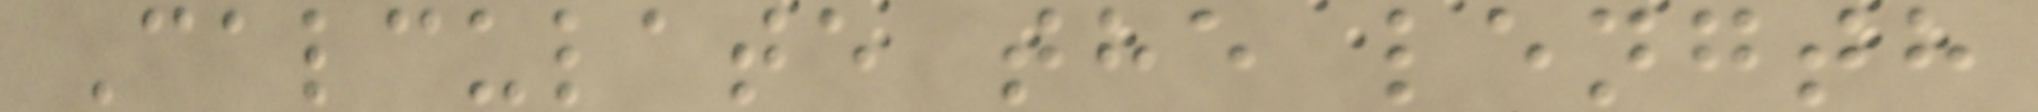Calculate the length
